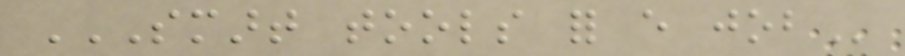SMART TOOLS FOR EVERY JOB
